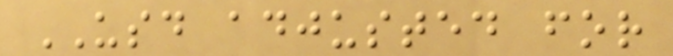USD adjusted for
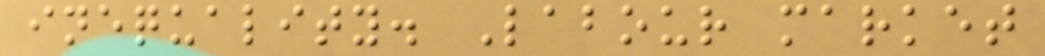inequality. Labour market
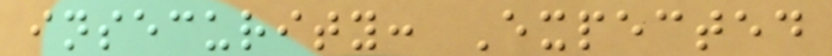insecurity: Expected
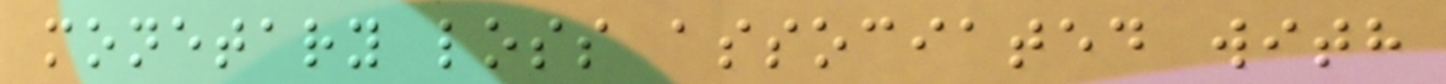monetary loss associated with
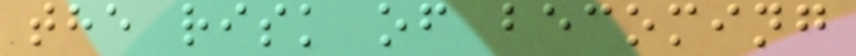the risk of becoming
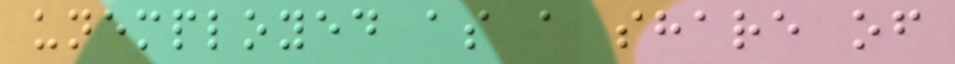unemployed as a share of
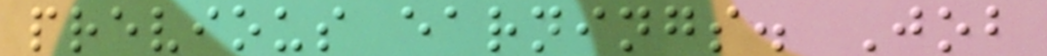previous earnings. Job
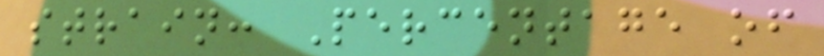strain: Percentage of
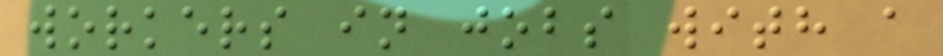workers in jobs with a
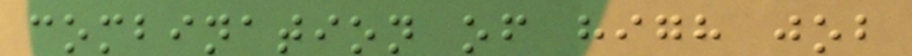combination of high job
